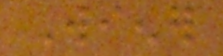Wiener
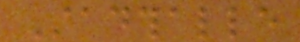Stadthalle
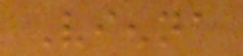Vienna
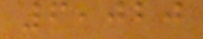6,020
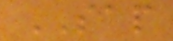SAP
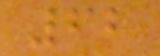62
